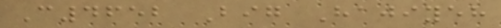C4652 Big Hajiyeh
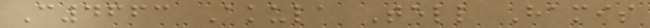C4663 Akula Tell Hamis
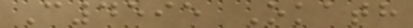C4595 Okath
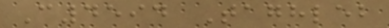C4594 Taghleb
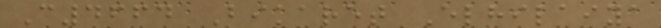C4664 Bikaret Elhilaiya
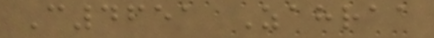C4651 Zahraa
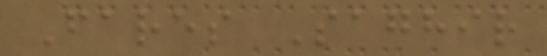Fares Saghir
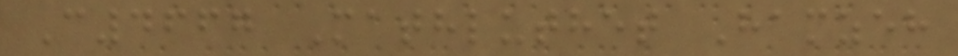C4667 Mathluthet Hamzeh
